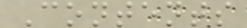Contents
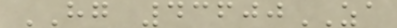HG 43600ZA
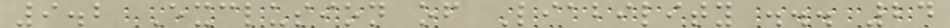9.2 Exclusion of Liability ... 24
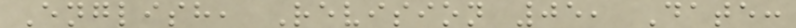English, Revision 05, Date:
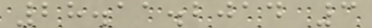28.11.2014 3
